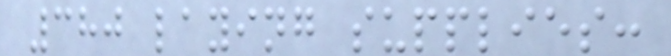380 laying supplies:
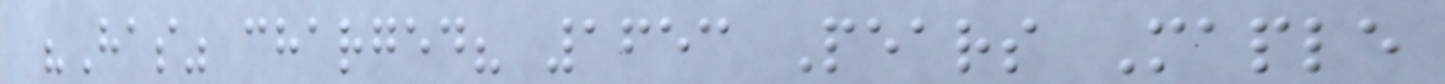"Has" charged? 1653 Pears Maple
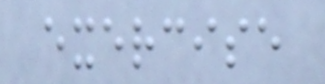exercise
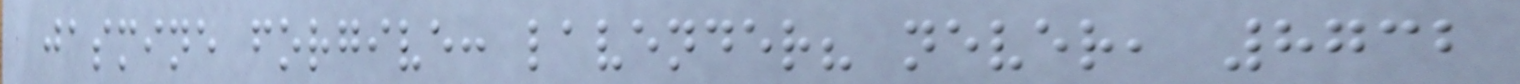jasmine forgive: lavender? never, 8732
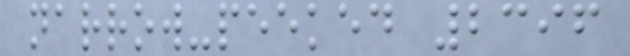narrow-peeked 2396
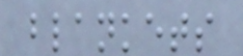blankets
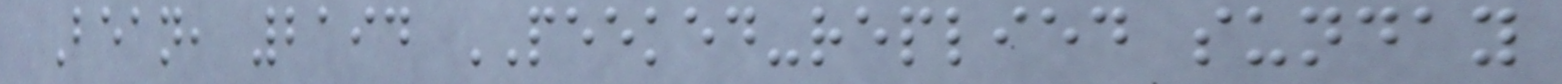Bean, 2194 PEEKED-replied sunday
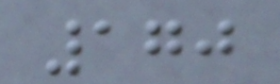170
